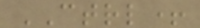CTRL+
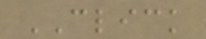CLICK
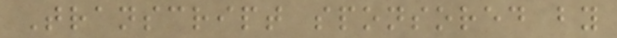Transcript sponsored by
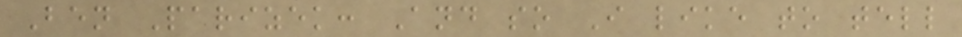Ben Parizek: And so I like to tell
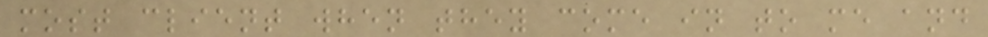most client when they come in to me and
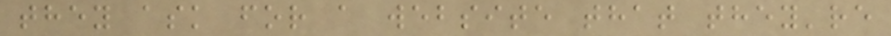they ask for a website that they're
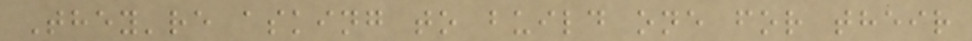They're asking to build one for their
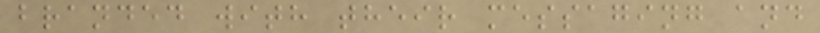branded with their messaging and
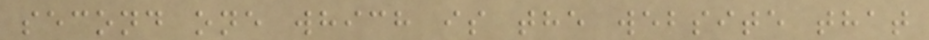second one which is the website that
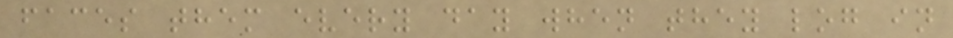faces them every day when they log in
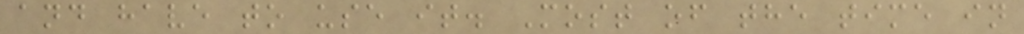and have to use it. Most of the time in
